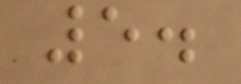5.
